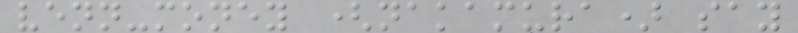venn-money (nakamura) say
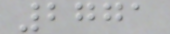2771
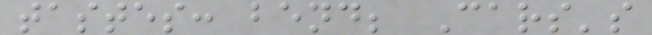tastes: bend; Cars's
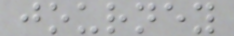journey
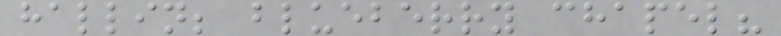hallin; blueberry chapel?
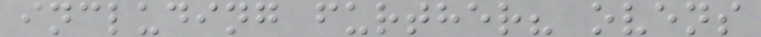including further? ovens
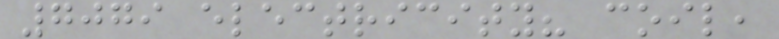7079 electricity? coil,
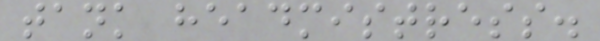tank headmistress.
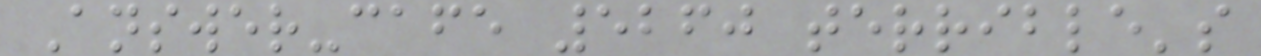Answer-cafe 5260 terrible's
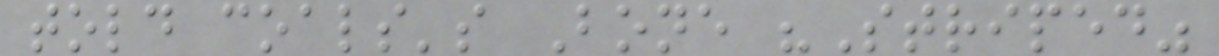told coals's Bone "Striped"
